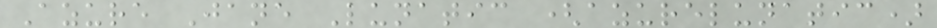Azure Jane Lunatic (azurelunatic)
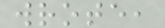wrote,
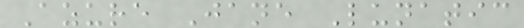Azure Jane Lunatic
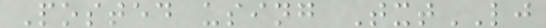Posted using TxtLJ
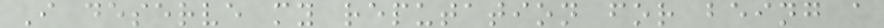I deserve my reputation for being a
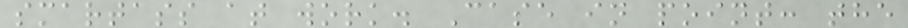smartass at work. Case in point: the
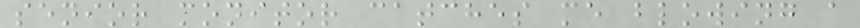senior monitor catches me blowing a
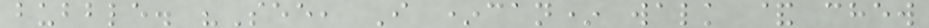bubble. "See, I *can* walk & chew
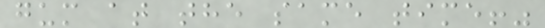gum at the same time!"
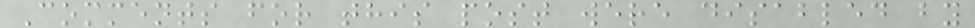Comments for this post were disabled by
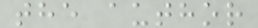the author
